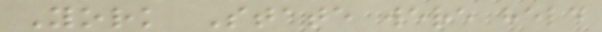York State were held
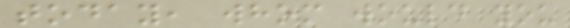today, whom would you
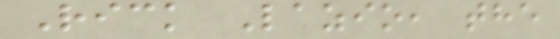Rick Lazio, the
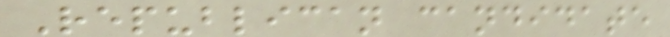Republican candidate
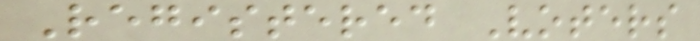Registered Voters
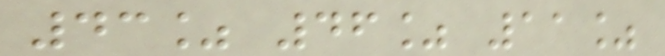43% 46% 11%
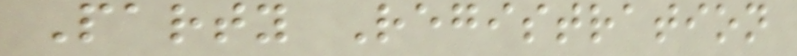Party Registration
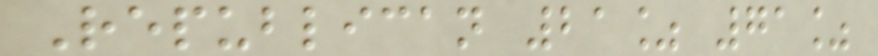Republican 21% 71%
